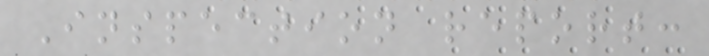Inspection report:
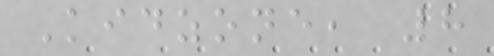Kidzone, 8
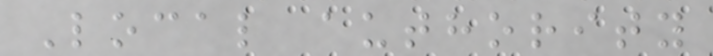Local authority
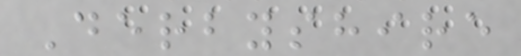Derbyshire
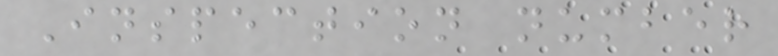Inspection number
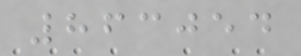863054
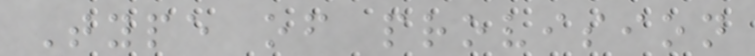Type of provision
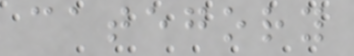category
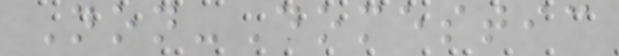Non-Domestic
